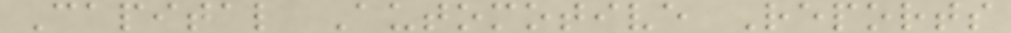Capital Automotive Reports
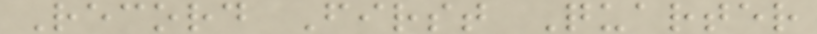Record First Quarter
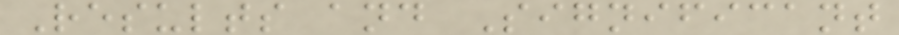Results and Significant
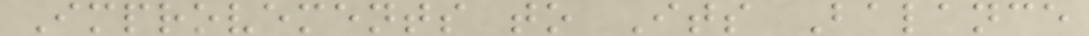Improvements to Its Balance
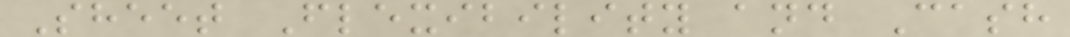Sheet Flexibility and Cash
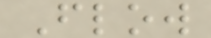Flow
